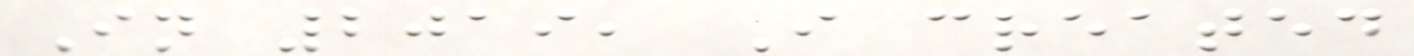In 2019, I created
